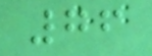76
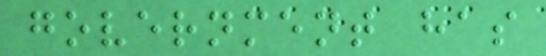government has
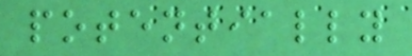potentially
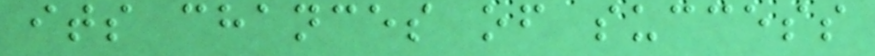its chances of success
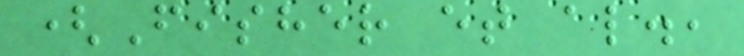(Fisher et al.,
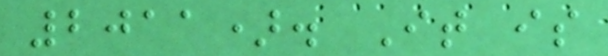2011). It is
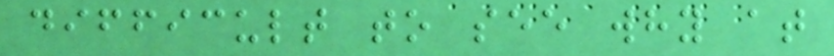difficult to see why at
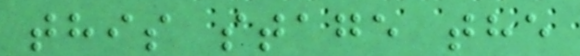this stage the
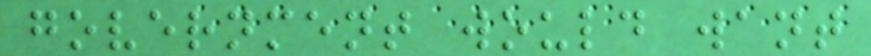government would want
